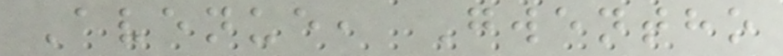Avenue, Gwentho
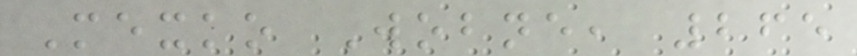Mexko Wobne, 265
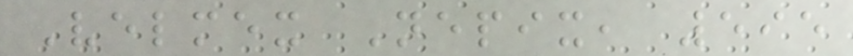Velmex Nepix, 595
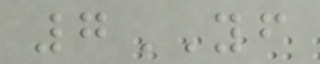7YF
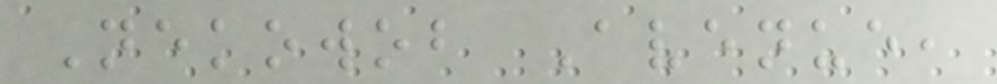Nekowob Avenue,
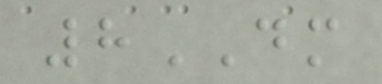8DM
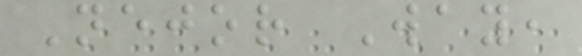Nejor Way,
